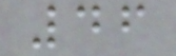46
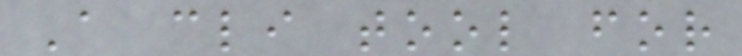A cli tool for
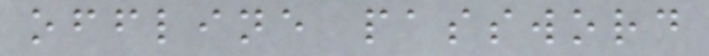offline password
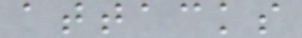attacks
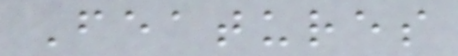Features
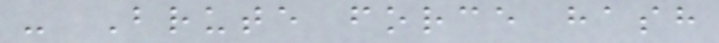- Brute force hash
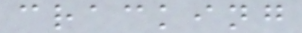cracking
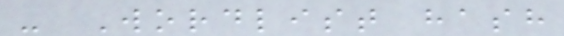- Wordlist hash
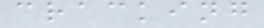cracking
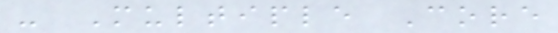- Multiple Core
